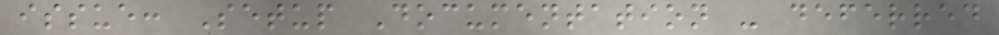issue: Setup Documentation - deferred
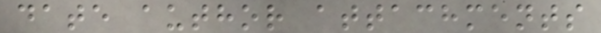date author attachments
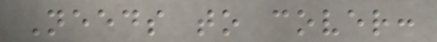Needs to cover:
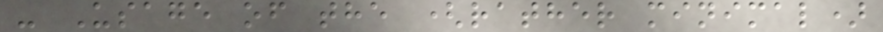- Usage of the (rather minimal)
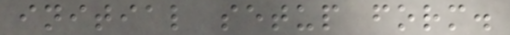initial setup form.
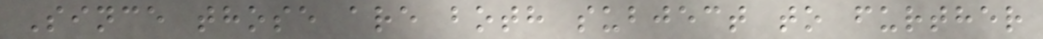Since those are both subject to further
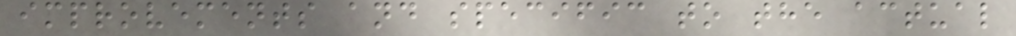improvements and specific to the actual
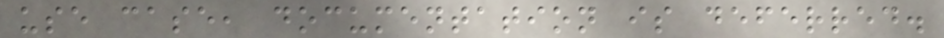use case, documentation is deferred.
